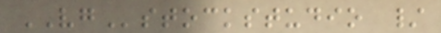VGstockstudio /
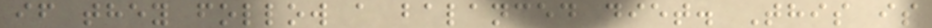if they follow a balanced diet. This is
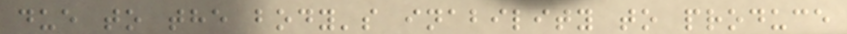due to the body's inability to produce
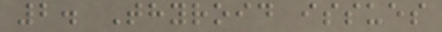2. Thyroid issues
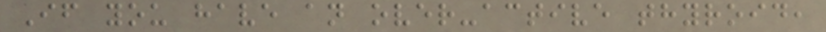If you have an over-active thyroid,
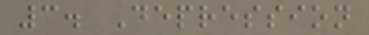3. Depression
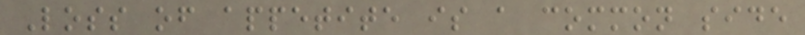Loss of appetite is a common side
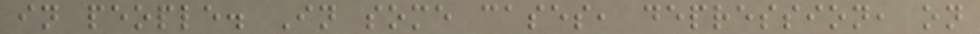in people. In some cases, depression, on
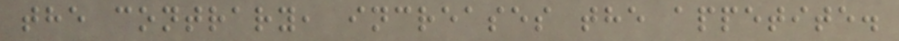the contrary, increases the appetite.
